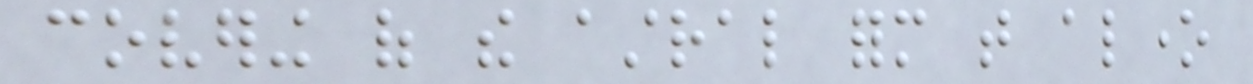covering of the astral form that alone
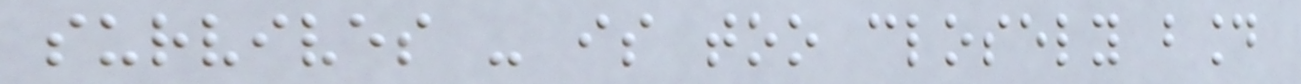survives - is too closely bound
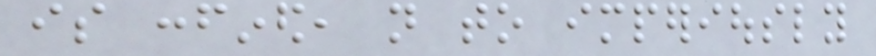is confined, not to imperiously
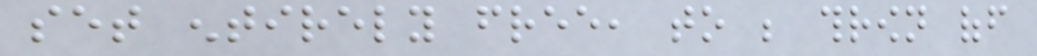set entirely free, to be thrown off
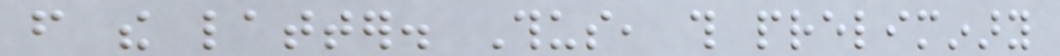from the latter. Thus, this preliminary
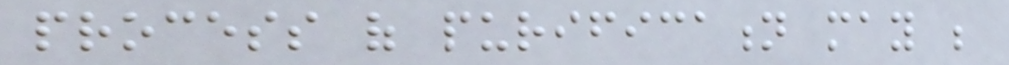process of purification may be
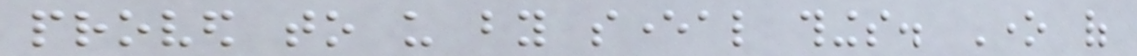proved to us by several things. One of
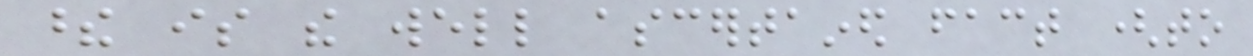these is the well ascertained fact (to
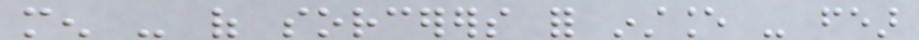men - of sorcerers for instance - fear
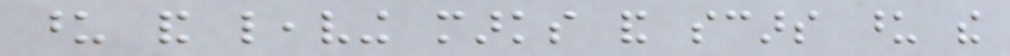upon and leaving marks and scars upon the
